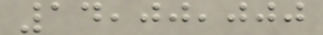14,00,000
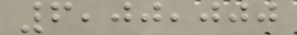6,00,000
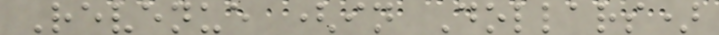Revenue (in Dollars)
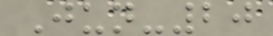Jun-20
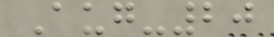Aug-20
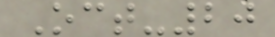Oct-20
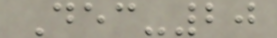Dec-20
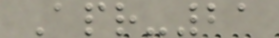Apr-21
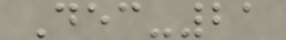Dec-21
